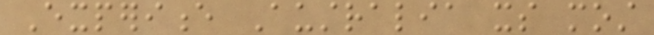Experience Australia its most
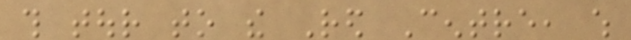this tour to the Red Centre, which
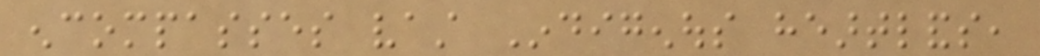encompasses vast Indigenous heartlands,
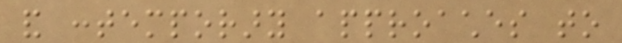and contemporary approaches to
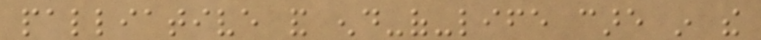palliative and end-of-life care in the
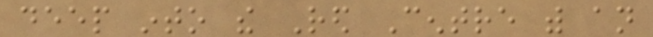deep into the Red Centre with an
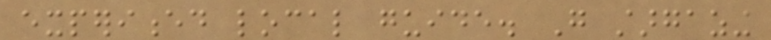experienced local guide. Go stargazing
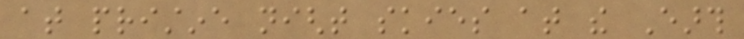at pristine night skies at the Earth
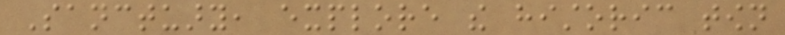Sanctuary, explore the historic town
